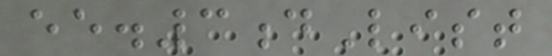ee.3dList
